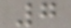7
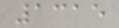1315
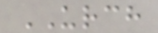URCH
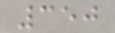350
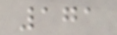171
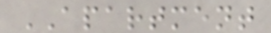APARTMENT
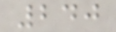240
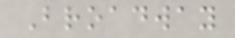Broadway
